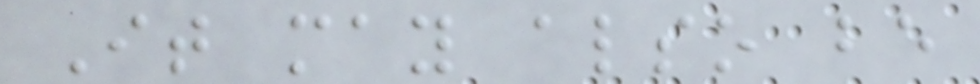It may also be
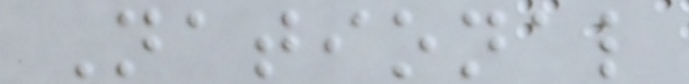National
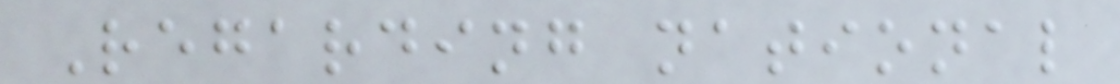Regarding national
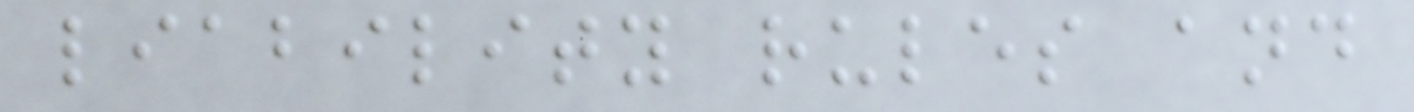liability rules and
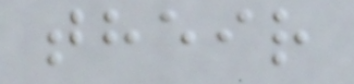their
